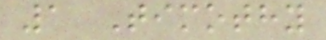1 Timothy
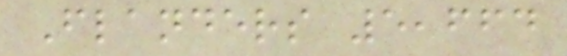Flanders 5,664
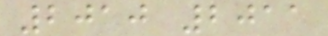2010 2011
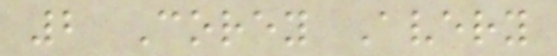2 Corey Avery
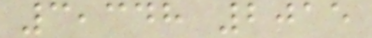3,348 2015
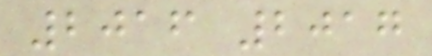2016 2017
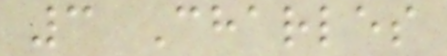3 Charles
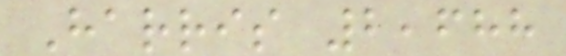Harris 2,688
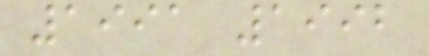1991 1992
